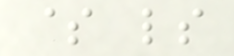$ ls
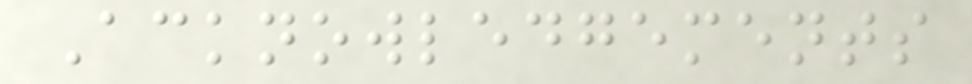Acknowledgements
